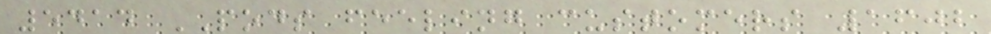5414 PODS feeling customers 1602
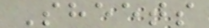Sheets
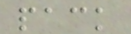pack
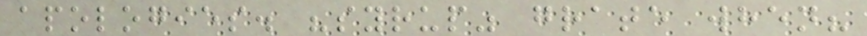apologies. "syrup" grate when?
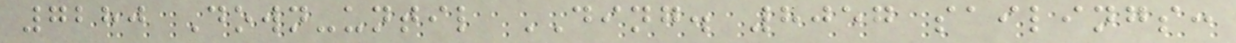7280 Down-until DING. 8057 sailings:
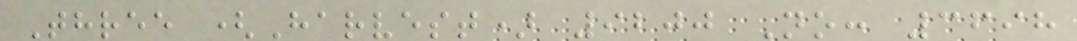Three (Harvest) 9200 No: 3698
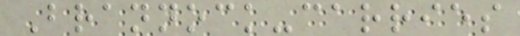Brannock-carries
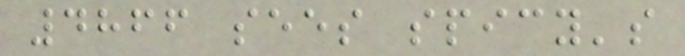4866 sees spicy's
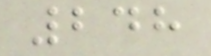248
